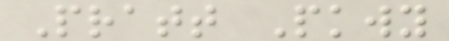Pratt Pkwy
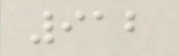912
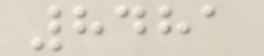8481
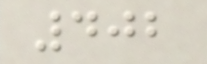402
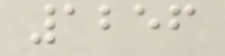1256
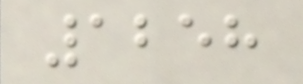1258
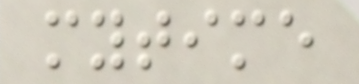mytime
